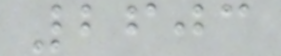2603
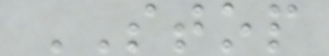STOP
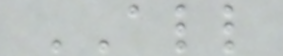ALL
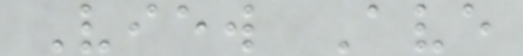View Ave
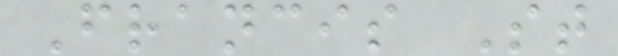Francis St
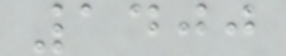1400
